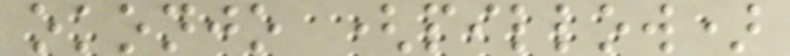okonjo (pillow)
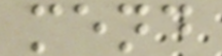mend
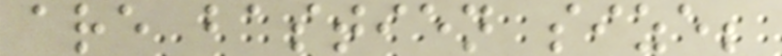are bastien size;
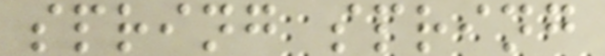spring spring
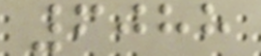6088
